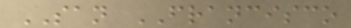SAN FRANCISCO
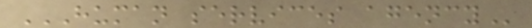HUMAN SERVICES AGENCY
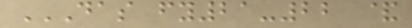DAS FY21-22 &
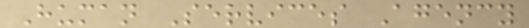Human Services Agency
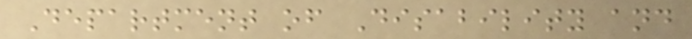Department of Disability and
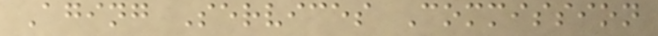Aging Services Commission
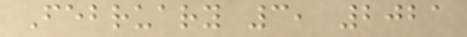February 3, 2021
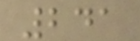241
